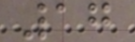17
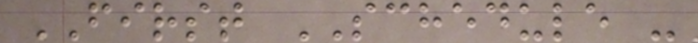FIRST SCHEDULE -
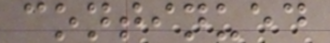continued
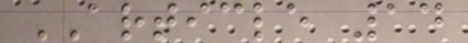ARTICLE 14
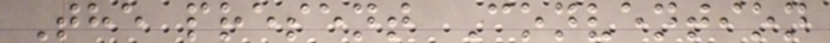The present Convention
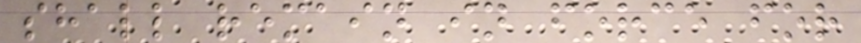shall remain in force for
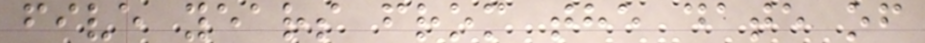five years from the date of
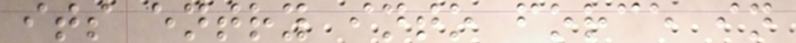its entry into force in
